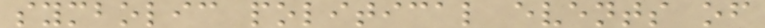symbolic political events of
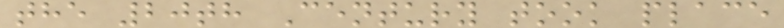the 20th Century took place
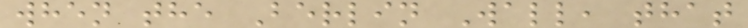when the Berlin Wall, that
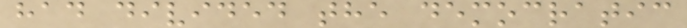had divided the democratic
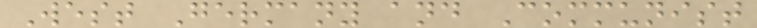West Germany and Communist
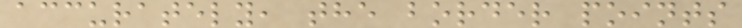accurately, the border points
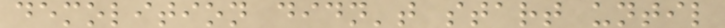demolition didn't start until
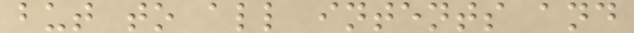but to all intents and
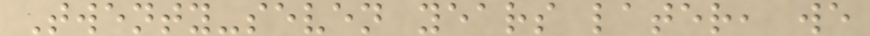Twenty-seven years later, we
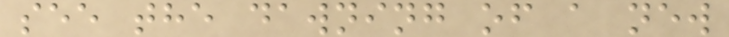see the dawning of a new
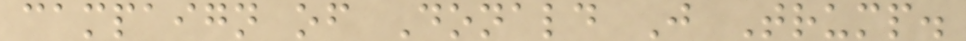campaign of Donald J Trump.
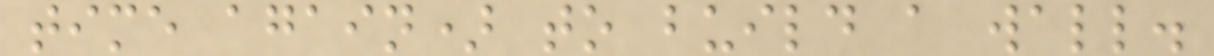time again) to build a wall.
